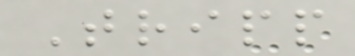Tripp
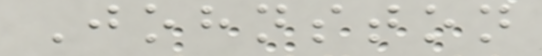Johnston
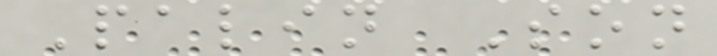Palin Son
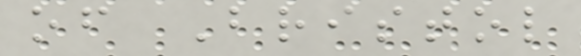of Bristol
